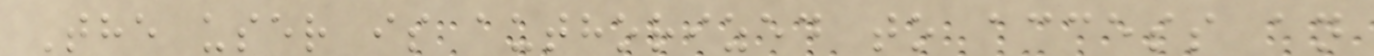The user is authorized to access an
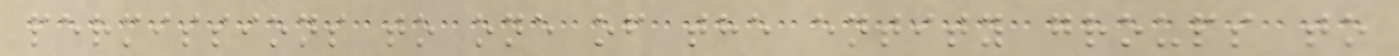permissions to one of the entity groups to
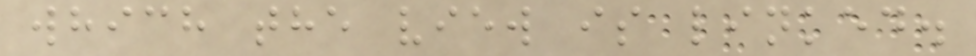which the view is linked.
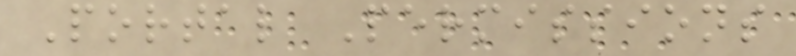Portal Permissions
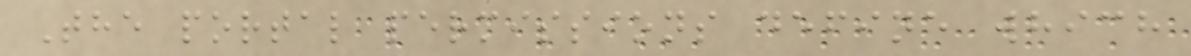The portal permissions define which
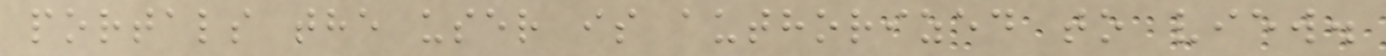portals the user is authorized to view.
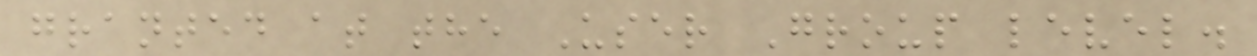granted at the User Group level.
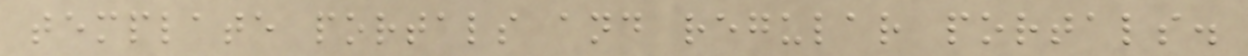template portals and regular portals.
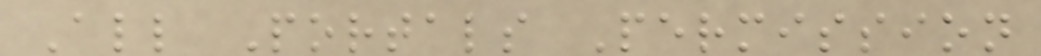All Portals Permission
